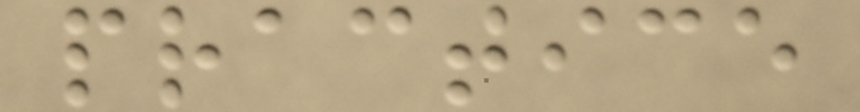practice
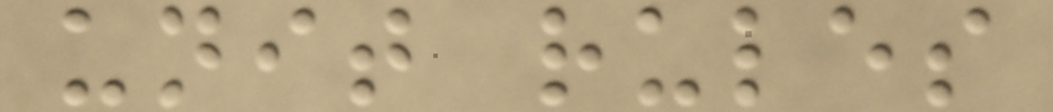unit rules
